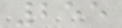255
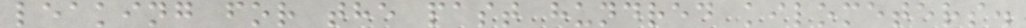leaking for the past hundred kilometers.
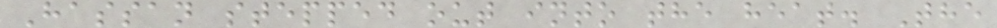Hassan stepped out into the heat. The
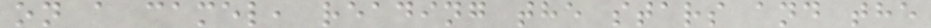on a camel, reading the stars and the
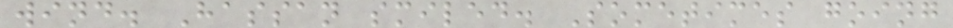wind. Hassan smiled. Sometimes going
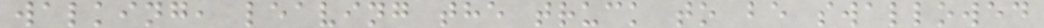walking, leaving the truck to be swallowed
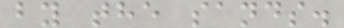by the sands.
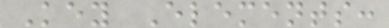Key Elements:
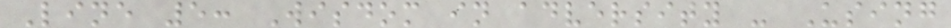Line 5: Wisdom in adversity - Using
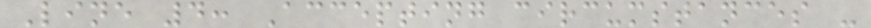Line 4: Accepting circumstances -
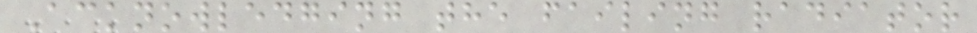Acknowledging the failing radiator
